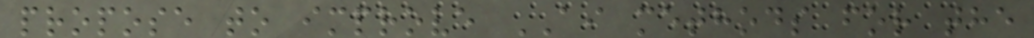propose to improve AI methods for the
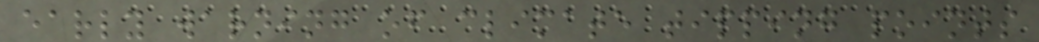early warning of climate tipping points
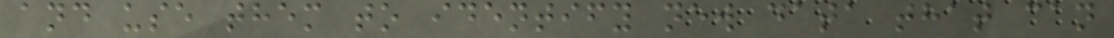and use them to identify new data that can
